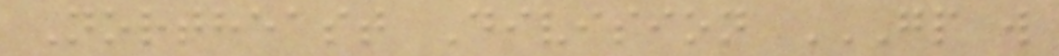Northeast Division GP W
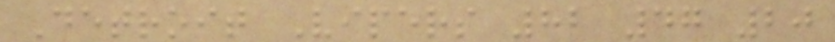Detroit Vipers 82 47 20
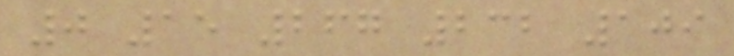0 15 267 232 109
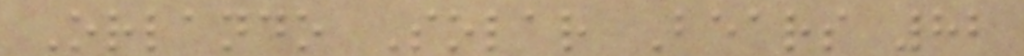Orlando Solar Bears 82
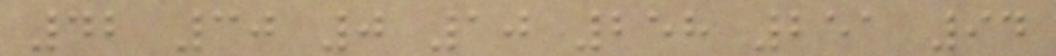42 30 0 10 258 251 94
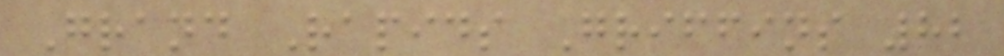Grand Rapids Griffins 82
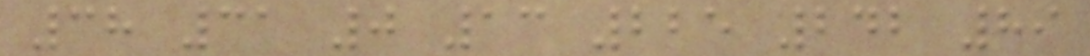38 31 0 13 225 242 89
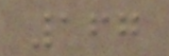167
